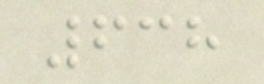638
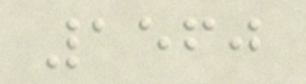1560
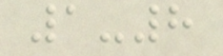1-8
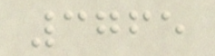3765
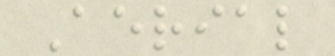Aerial
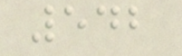542
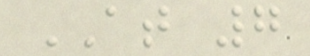AT 7
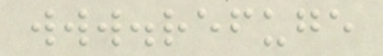www.refuge
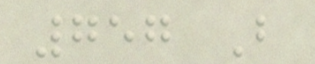757 B
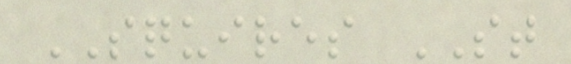SQUIRES ST
